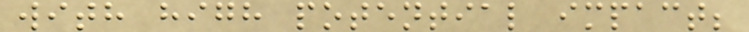with high potential impact;
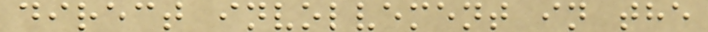direct involvement in the
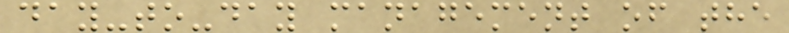day-to-day management of the
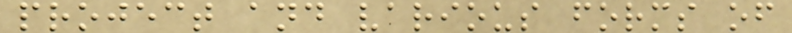project and various forms of
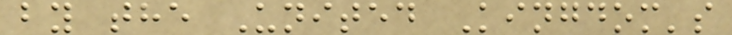by the United Kingdom's
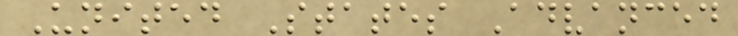United States Advanced
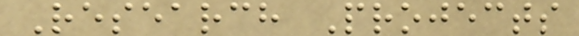Research Projects
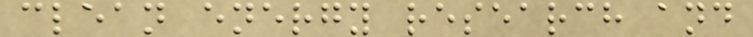clean energy research and
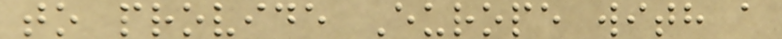to provide Europe with a
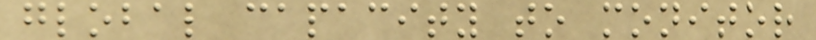global capacity to monitor
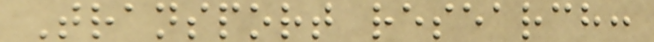Transport research:
